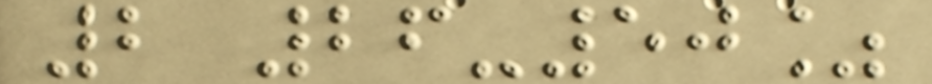2 26-50%
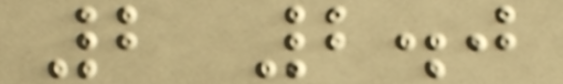2 2.0
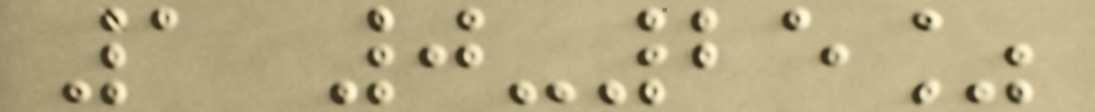1 0-25%
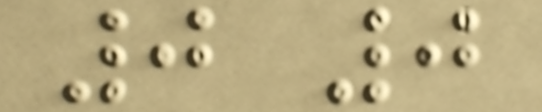0 0
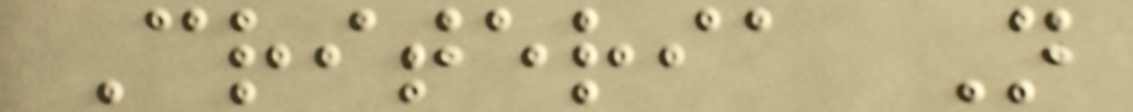Criteria N
